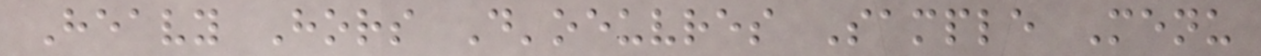Heavy Hors D'oeuvres Sample Menu
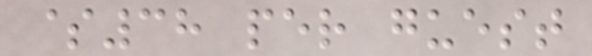$38 per guest
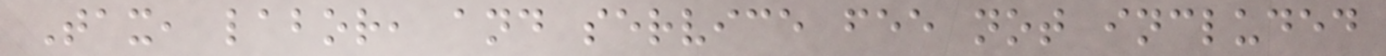Tax, labor, and service fee not included
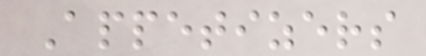Appetizers
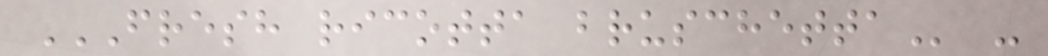FRESH RICOTTA BRUSCHETTA -
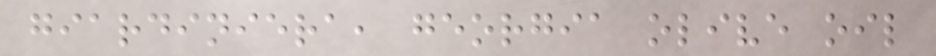giardiniera, georgia olive oil
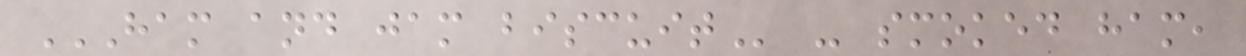HAM AND JAM BISCUIT - smoked ham,
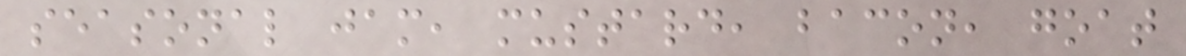seasonal jam, mustard, bacon, goat
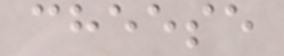cheese
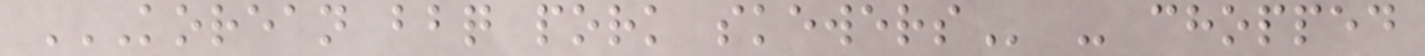KOREAN BBQ PORK SKEWERS - chopped
